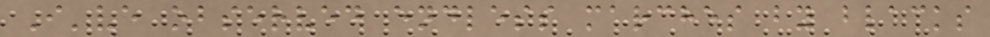I've observed endless marches by blacks
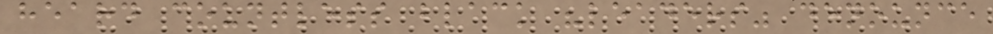heard countless black "leaders" denounce
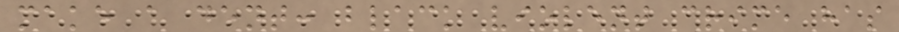make a dent: black violent crime has
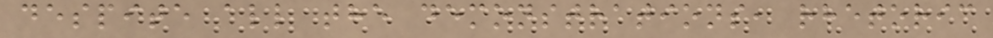despite all the demonstrations, rhetoric
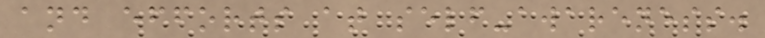and efforts at self-awareness.
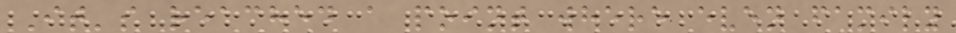It's reached a point where even family
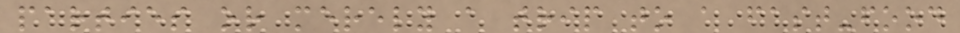parties or merely a trip to a fast-food
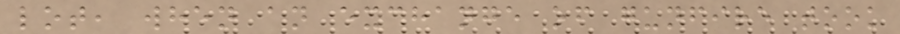lot, when an exchange of gunfire took
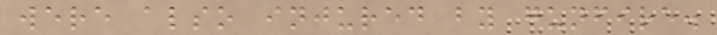were also injured by gunfire.
